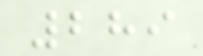289
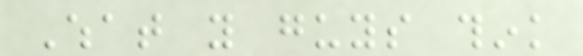What you guys think
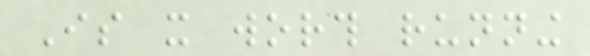Is it worth running
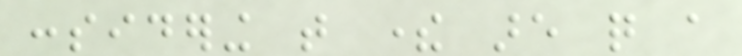considering that there are quite a
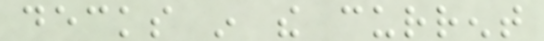decks in the current
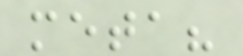meta?
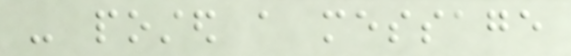- posted a message
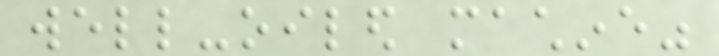well-oiled machine"
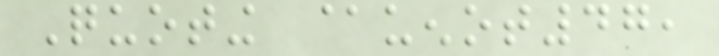Quoting @uenot47,
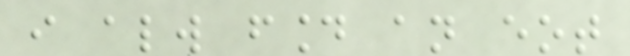i always found an eot
